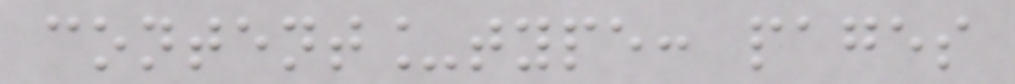content_type: pages
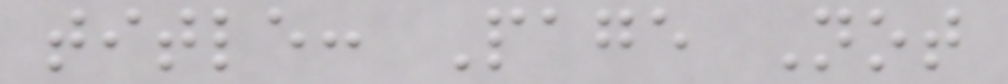title: Page Not
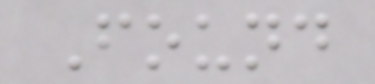Found
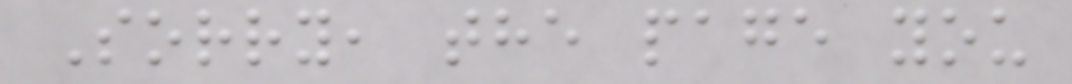Sorry, the page you
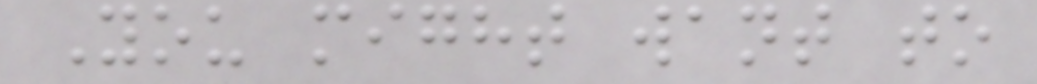You might want to
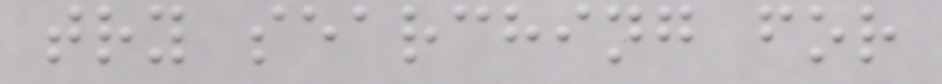try searching for
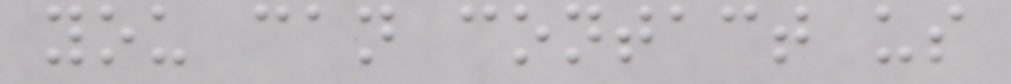you can contact us
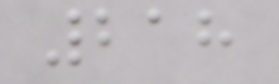218
